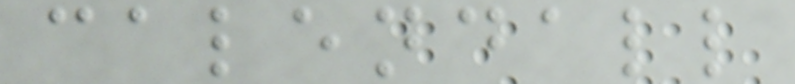calendall
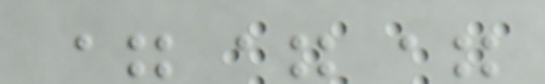===
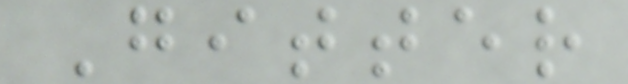Gitter
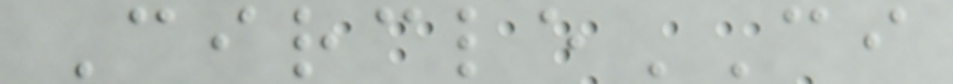CircleCI
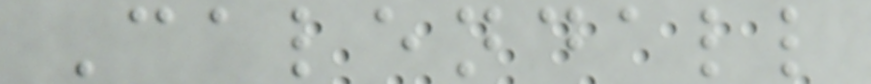Calendall
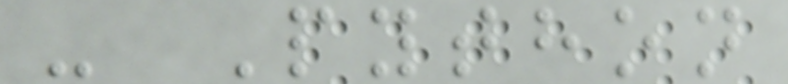- Python
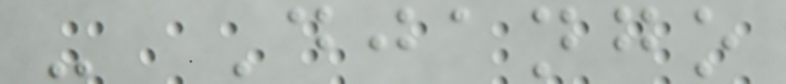- Django
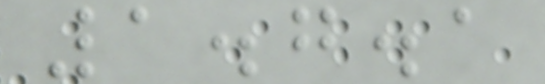1.7.1
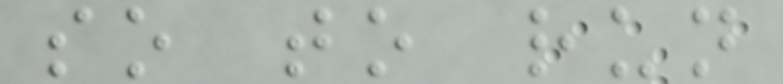so to run
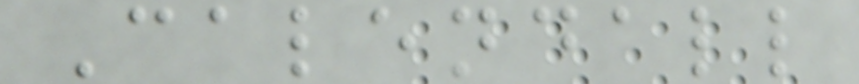Calendall
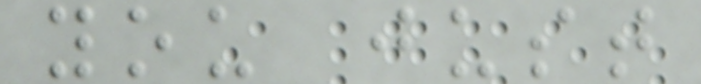you just
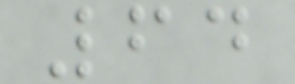64
